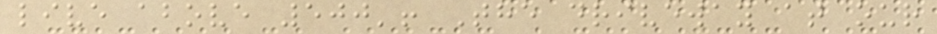live above 500'! The driveway at our
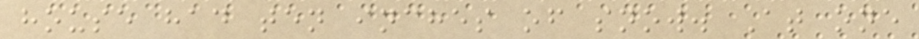house had ten inches of snow. At one
